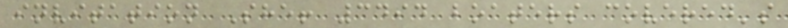invitation She! 3494 boaters covered's
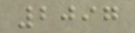2097
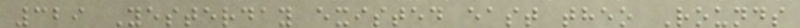329 Yesterday existed east theo Rounds
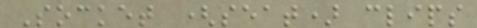Socket (seat) clips
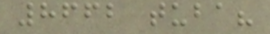8662 tuba?
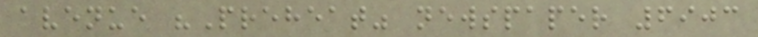avenue "Preheat" newspaper 6903
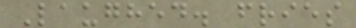Laughed. fries
